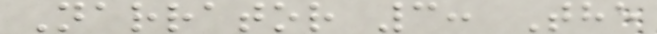Narrator 3: The
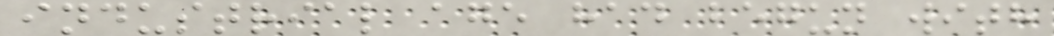industrial age had begun with
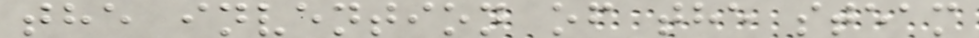the invention of the steam
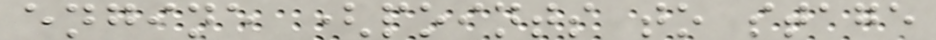engine (points to stage
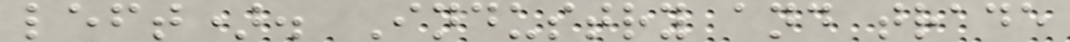left). Industry and trade
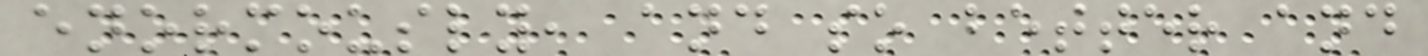enormously, and so better and
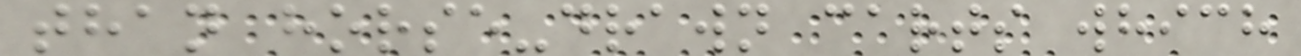than horse-drawn carts which
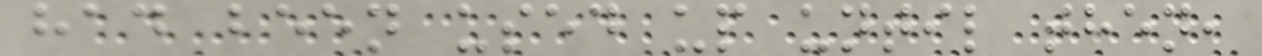had been used up until then,
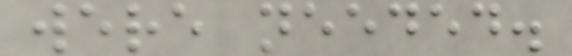were needed.
